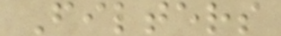Filters
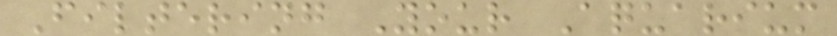Filtering Your Aquarium
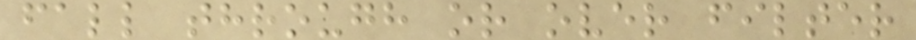fall through or over filter
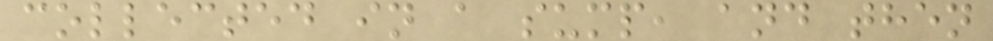collected in a sump, and then
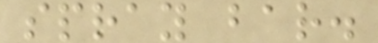spray bar.
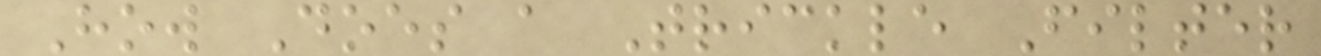How Does a Trickle Filter
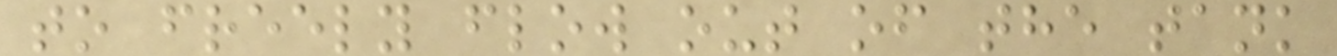to freely flow out of the tank
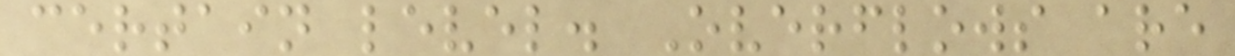certain level. Overflows are
